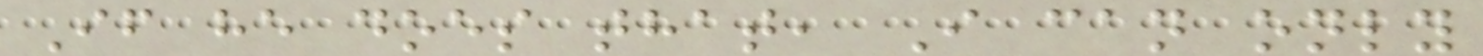If he does that, I can only
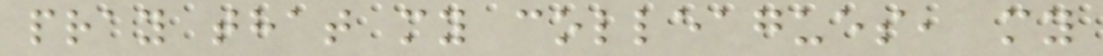pray that my colleagues, my
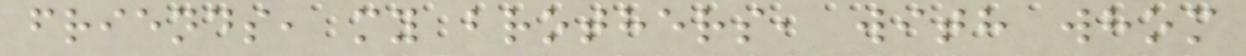friends, my brothers, with whom
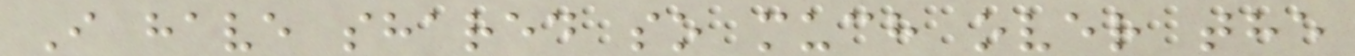I have shared so much over the
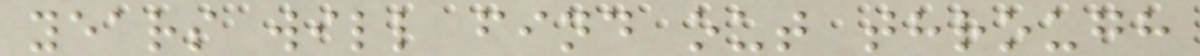years will find out through
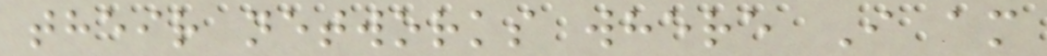their networks where I am
